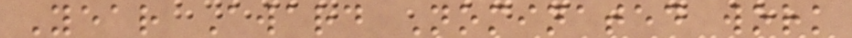Year Award Nominated work
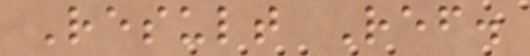Result Ref.
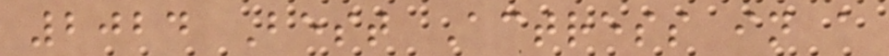2024 Best Actress in a
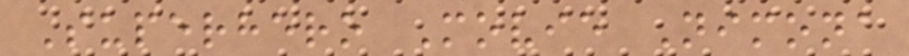Superhero Movie Nimona
